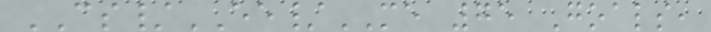CS/EE/ME 75 Goals,
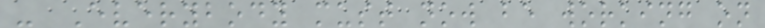- Everybody must now be working on
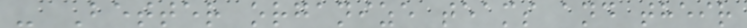- Better organize teams and their
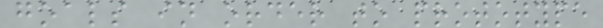goals in order to prototype
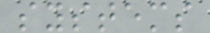systems
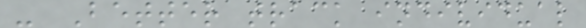- Better track individual
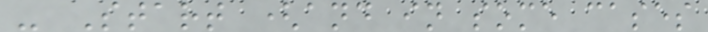- Start (and in some cases
